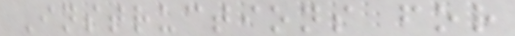Instructions for
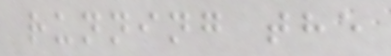running the
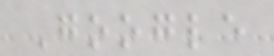Google
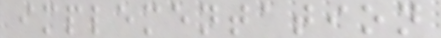implementation
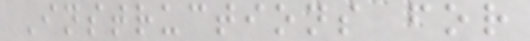Instructions for
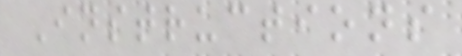Instructions
